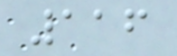116
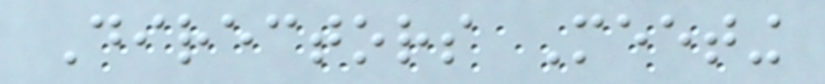Directors Meeting
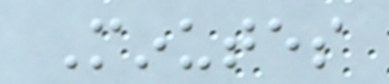Minutes
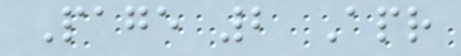Page 2 Apr
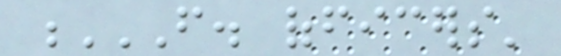F. OFFICERS'
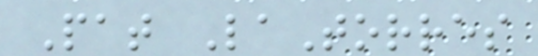Pat LaTorres
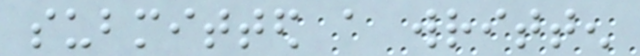submitted a written
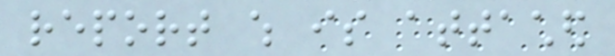report which is attached
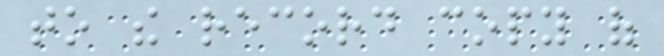to the record copy of
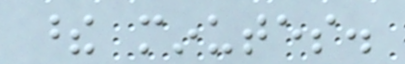these minutes.
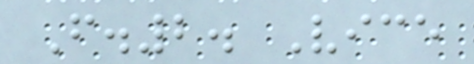F.2. Vice
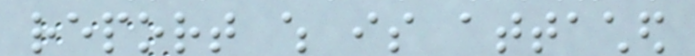report which is attached
